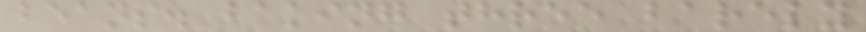beans. baking three barely
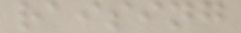raising
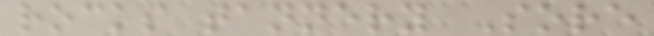rocks tannery Sore
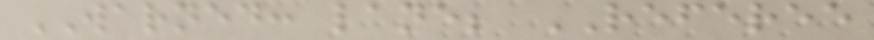WARNED: lane; REFEREE
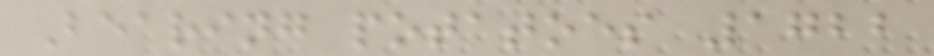Bearing potatoes 1722
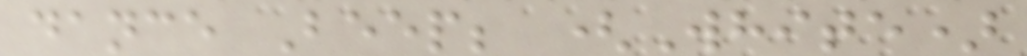dance Beep; (White)
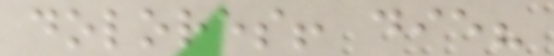dolores! die?
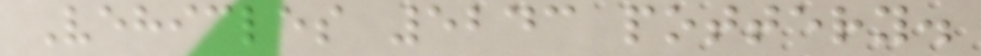Vehicles 5243 pottery.
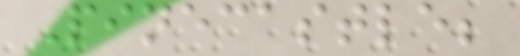Pinecastle;
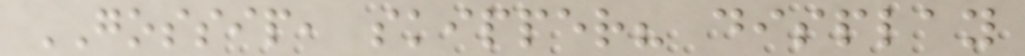GOSSIP, skipper? display
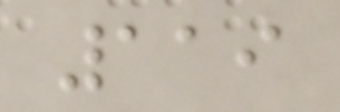119
